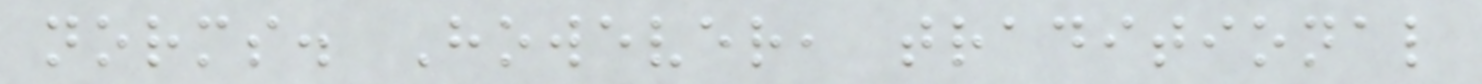norms. However, traditional
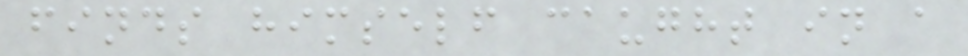finds himself caught in a
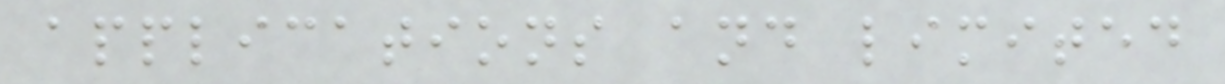applications and limited
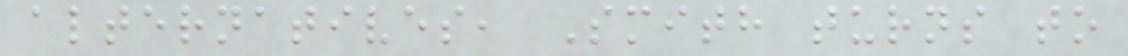alternatives, Smith turns to
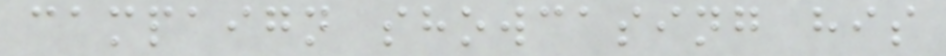campaign showcasing his
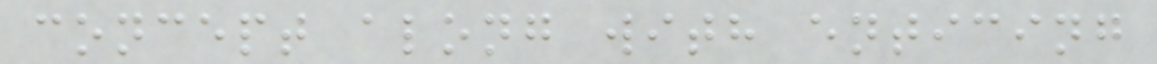concept along with enticing
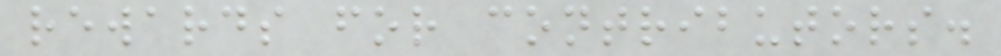rewards for contributors.
